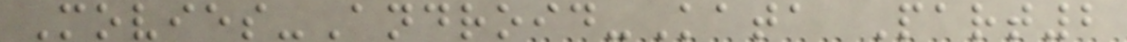Movies-Android-Kata Part2
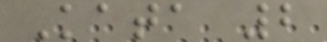Kata 2
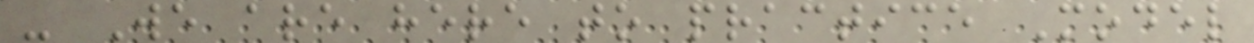- We are here to practice Model
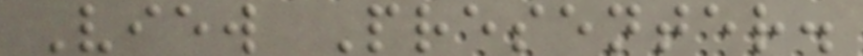View Presenter.
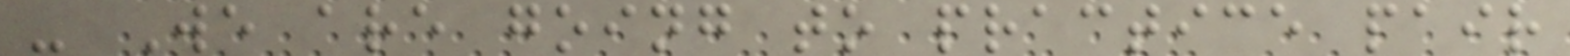- We are going to practice pair
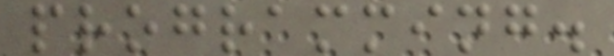programming.
